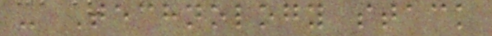- Technology stack
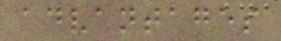advantages
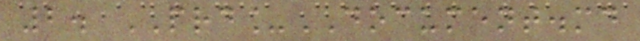2. PRD_DOCUMENT.md
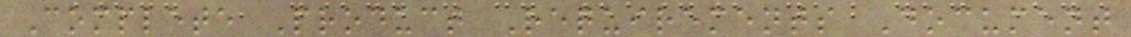Complete Product Requirements Document
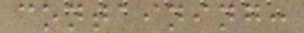containing:
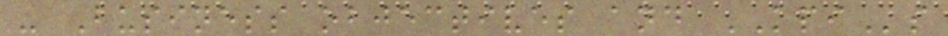- Business objectives and KPIs
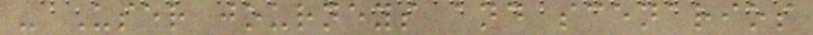- User journeys and scenarios
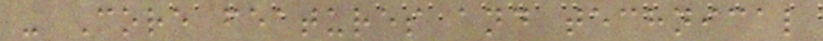- Core features and technical
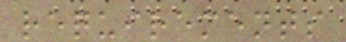requirements
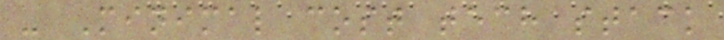- Minimal cost tech stack
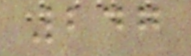247
